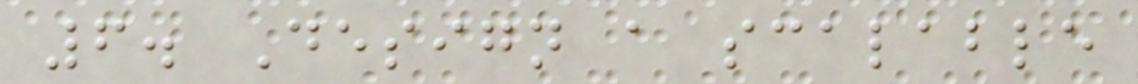6. Design a scalable
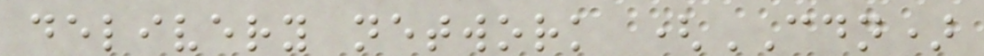delivery network (CDN)
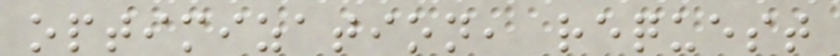optimization, request
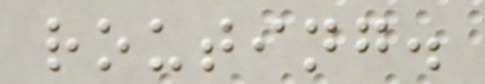routing.
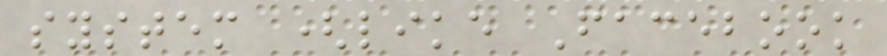system (like Facebook
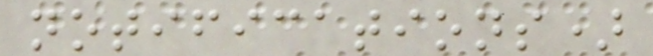notifications)
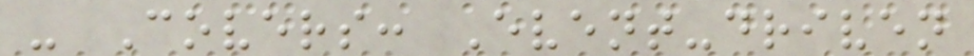- Covers: Event-driven
